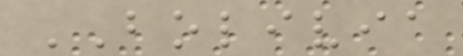BOLIVIA
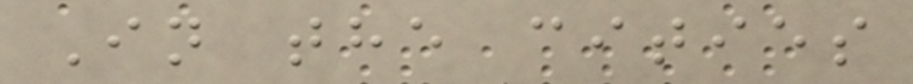In the cities
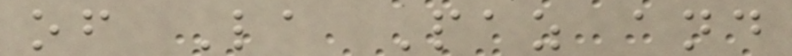of La Paz and
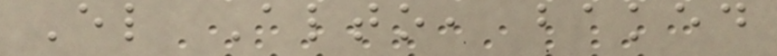El Alto, baked
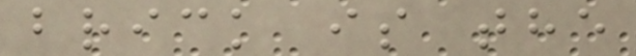brick is the
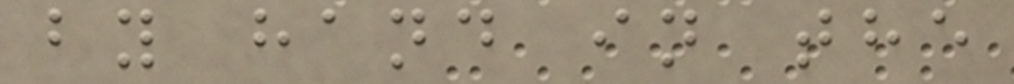by hand in the
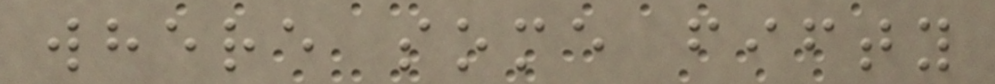where some fifty
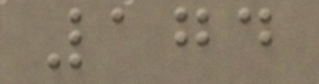174
